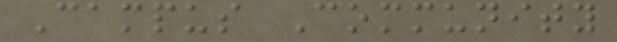Campus Community
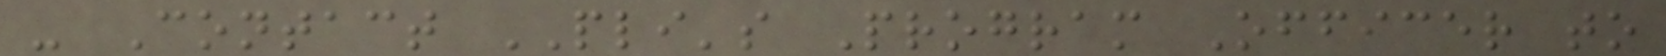- Contact PLI's Program Officer to
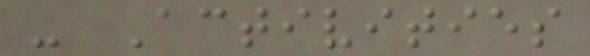- Activities
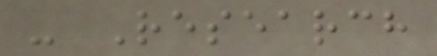- Research
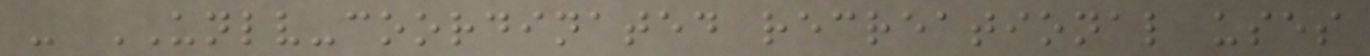- UNLV-coordinated recreational uses
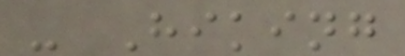- Hiking
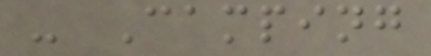- Camping
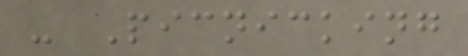- Picnicking
